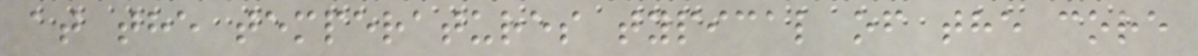at the temperatures typical of the core
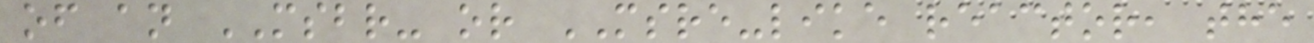of an MSBR- or MSRE-like reactor, the
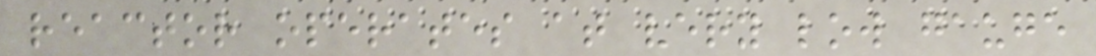reactor operates at very low gauge
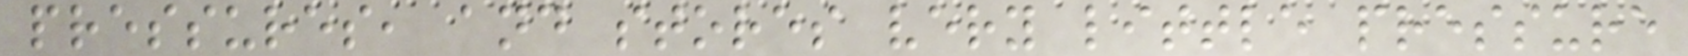pressures, and stores very little pressure
